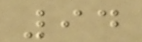94
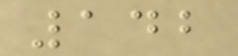142
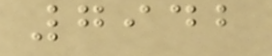7942
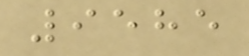9585
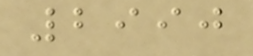2990
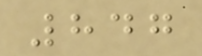847
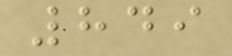849
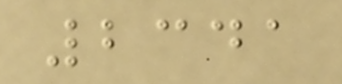2341
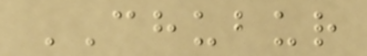CHUBUR
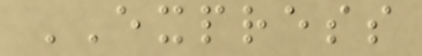EXPRESS
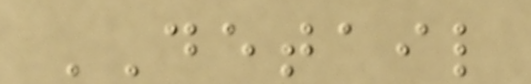DETAIL
